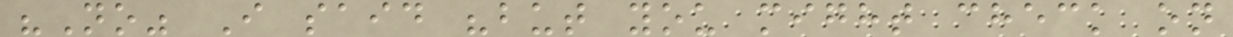"No" I said "but you might check on
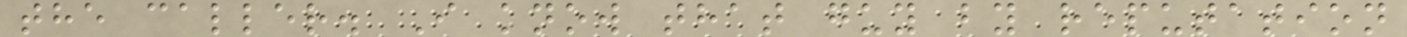the caller. I know that guy by reputation
